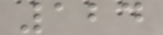124
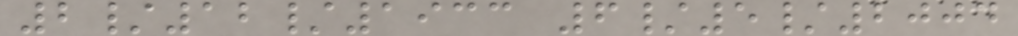2/12/1933 6/5/2004
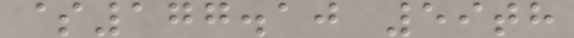$177.10 59th
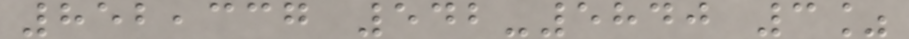852,337 542-5840 3%
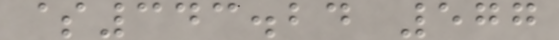$343.24 577
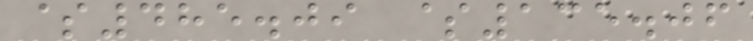$485.09 $135.06
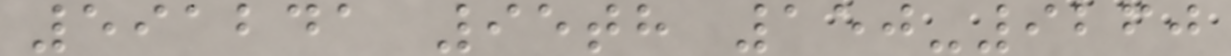591241 95th 150-9260
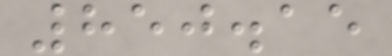850.15
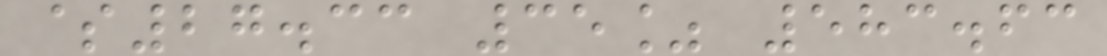$27.33 35% 583.63
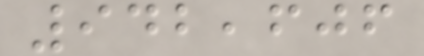942,606
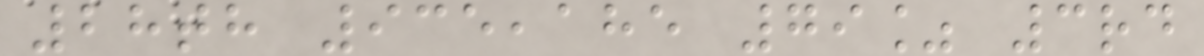28th 935,185 79% 3rd
